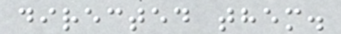directed them.
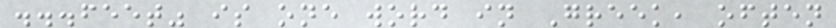...feet" is one word in Greek, often
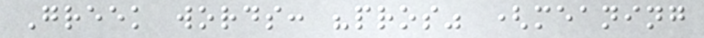Greek words: "pros" (meaning
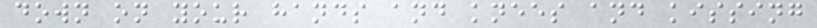down on your hands and knees and kissing
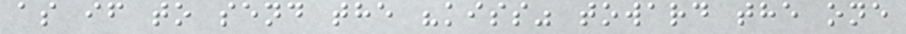as if to send the "kiss" toward the one
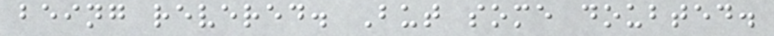being revered. But some doubted.
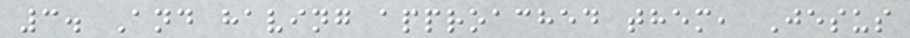3. And having approached them, Jesus
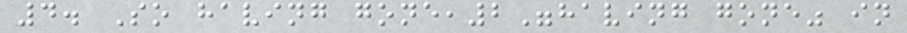4. So having gone,2"having gone" in
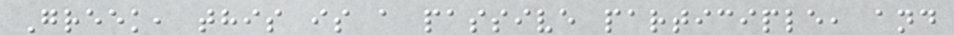Greek, this is a passive participle, and
